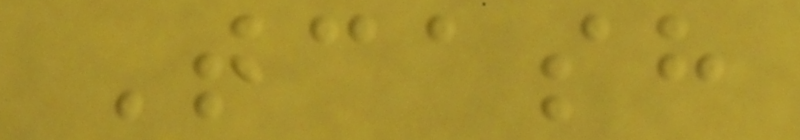Tcash
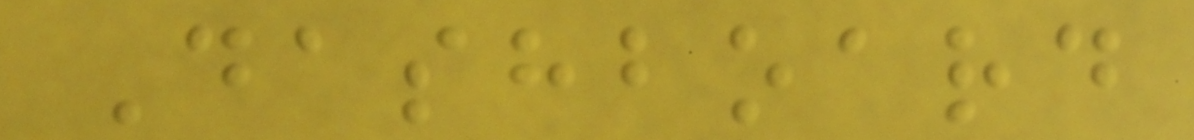Dashboard
